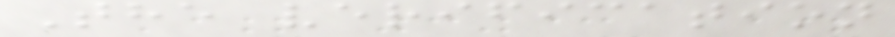The verification
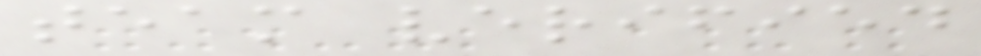team verified
